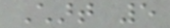Chart 5
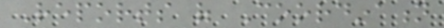Reports of Coordination
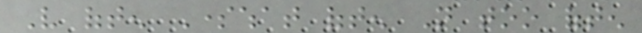Very often Somewhat often Not too often
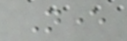Never
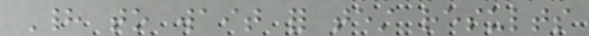Had to wait for test results
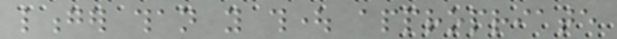longer than you thought appropriate
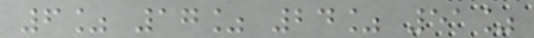6% 17% 24% 51%
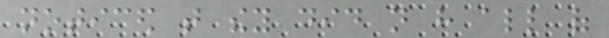noticed that they did not have all of
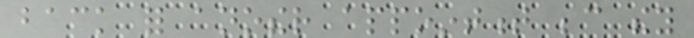back for another appointment because they
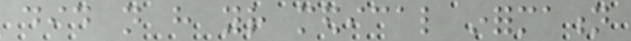did not have your medical information
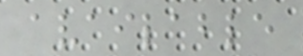available
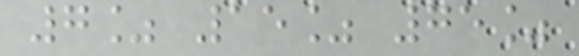7% 15% 75%
